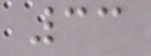33
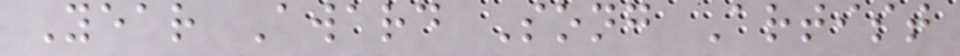Year Award Song Artist
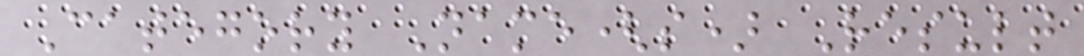Category Name(s) Result
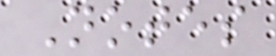Notes
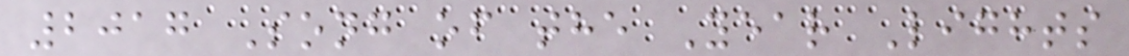2017 Song of the Year Lights
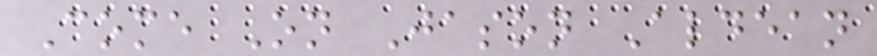Come On Jason Aldean
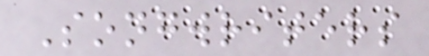Songwriters
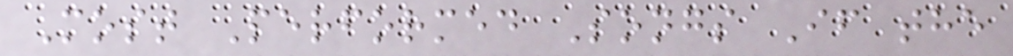Most Performed Songs If the
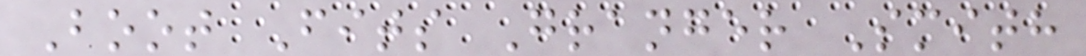Boot Fits Granger Smith
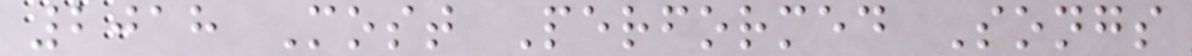2018 Most Performed Songs
